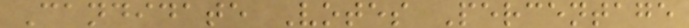Candidate Votes Percentage
